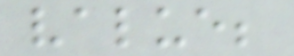value;
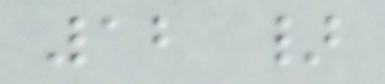12 }
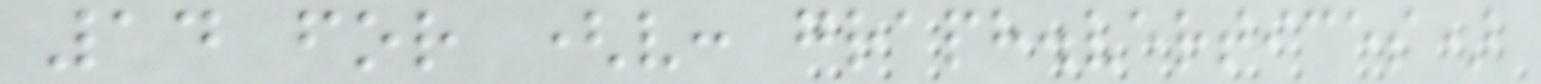14 for (v: graph.vertices)
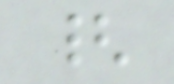{
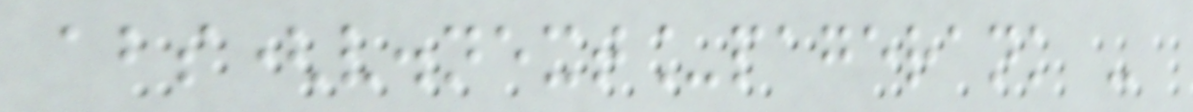abs(v.next_pagerank -
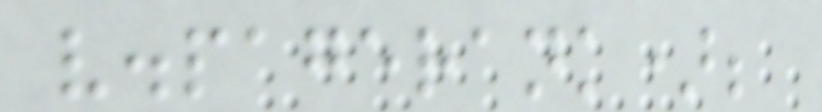v.pagerank);
